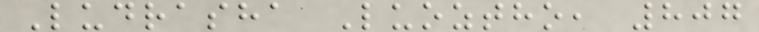Ludrasha Luoztho, 807
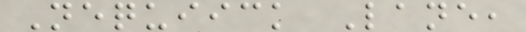Nequiick Lane,
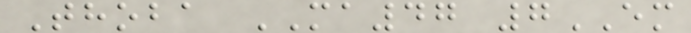Thoba MA47 7EM
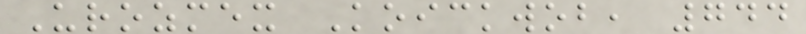Urozmex Koickwob, 744
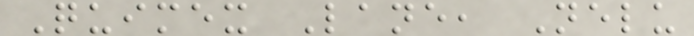Quimex Lane, Nelu
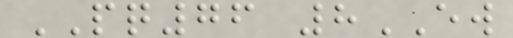PQ76 8EW
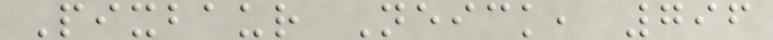Pixbaur Neick, 796
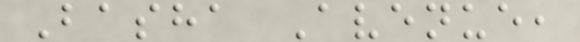Basha Avenue,
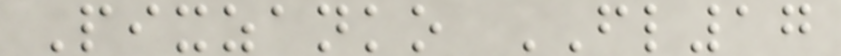Pixzanko FL17
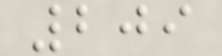209
